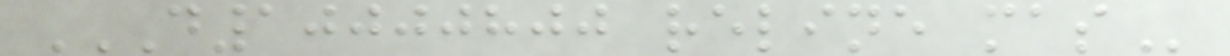D10000800 RELINE MAS
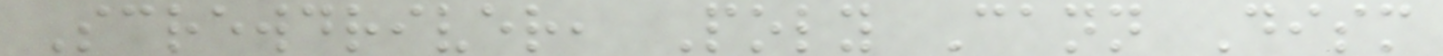Screwdriver, Poly Cann Dism
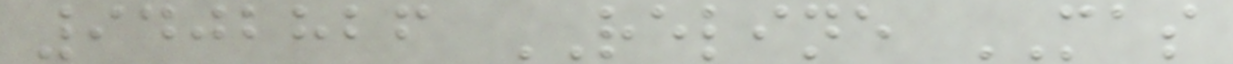9402826 RELINE MAS
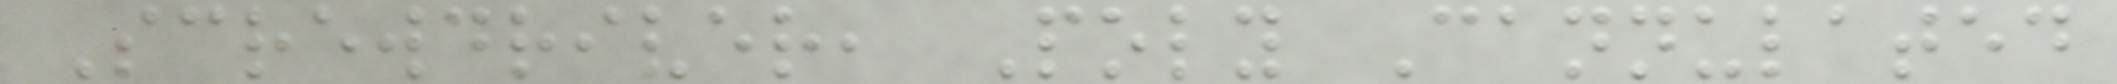Screwdriver, Poly Cannulated
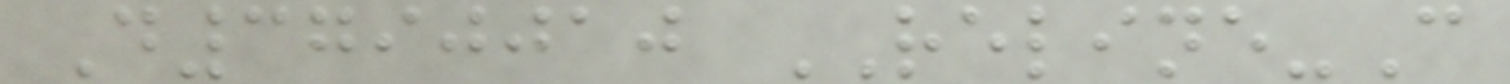D3790010 RELINE-C
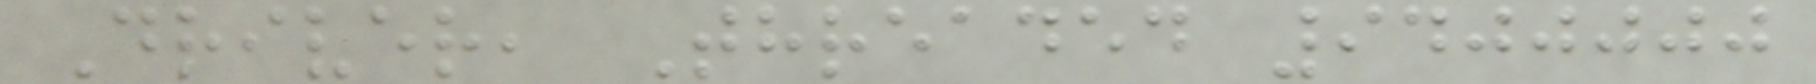Driver, Threaded 9400000
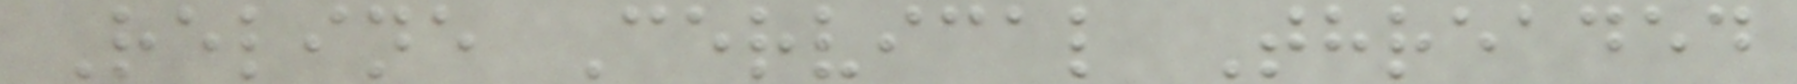Reline Cervical Threaded
